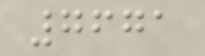7671
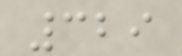329
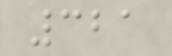321
